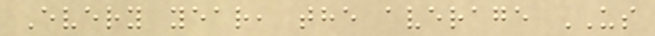Every year, the average US
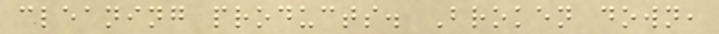cleaning products. Broken down,
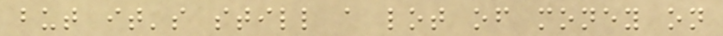but it's still a lot of money on
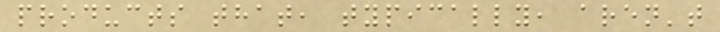products that, typically, aren't
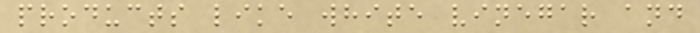products like white vinegar and
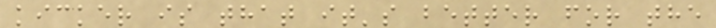kicker is that it's better for the
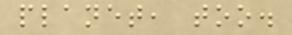planet, too.
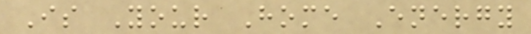Is Your Home Energy
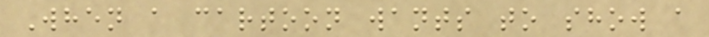When a cartoon wants to show a
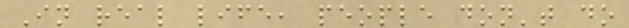In real life, people don't do
